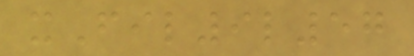xFil9l57
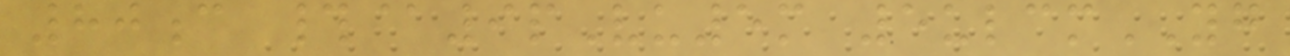80c #@9pVu5m 5ulcmYG
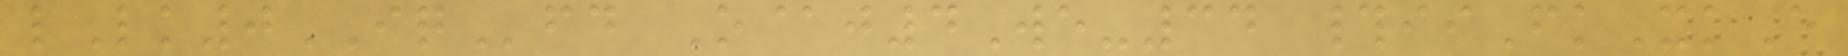lLk0IQfd O@j4We-34 #iiFkXkE
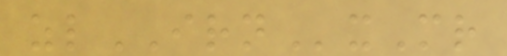zlIRNxMr
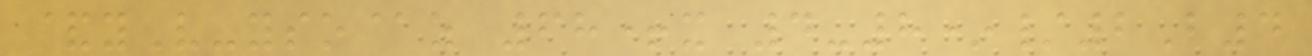&yV-yso@z 68+x 4-8*/2B4
